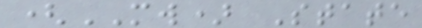(MW) State
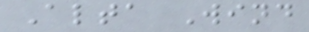Alta Wind
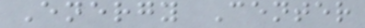Energy Center
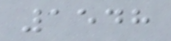1548
